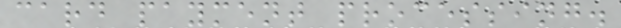card payment processing.
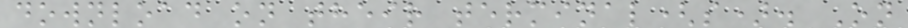download on their terminal(s). On
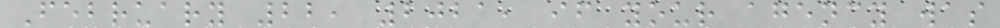February 22, 2021, if your agency was
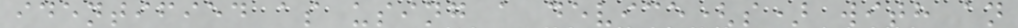identified as using a device(s) with an
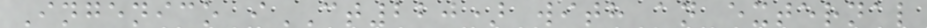Ingenico iCT220) with an external
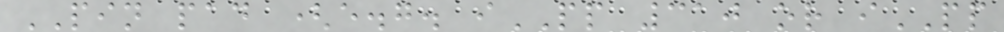PIN pad (e.g. iPP 310 or iPP
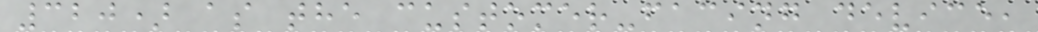320) as the customer-facing device,
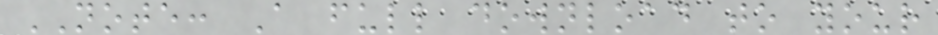NOTE: A full download to your
